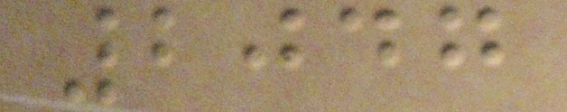2047
